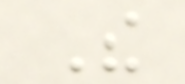The
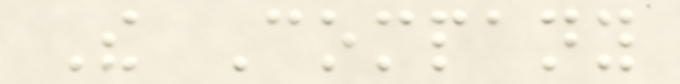The Company
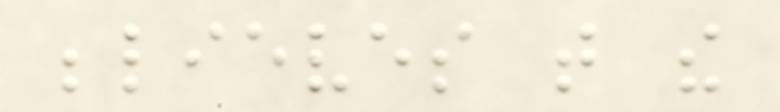believes that the
